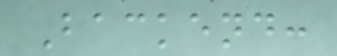Backend:
